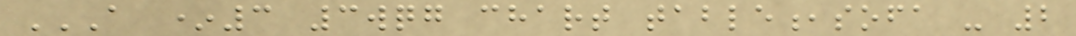A *3 3WQG CHART TABLE,SOFA - 2
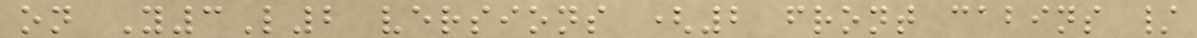on Y3L2 versions (2 front cabins /
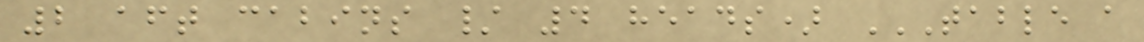2 aft cabins / 4 heads) TABLE A
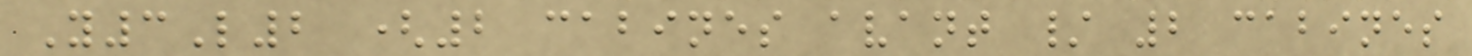Y3L2 (2 cabines avant / 2 cabines
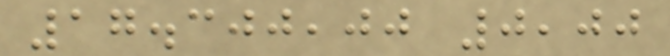17.300,00 0,00
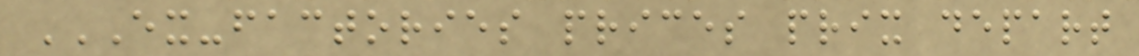EX-FACTORIES PRICES PRIX DEPART
